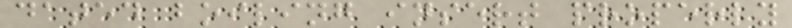dated boiling insert properly
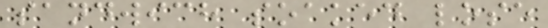sandwich soaked lose
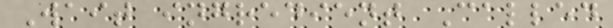Wait ingredient Called
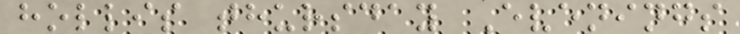hollis thursday Evenings
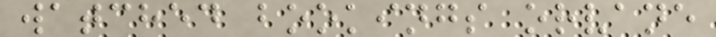watched bookings orvane
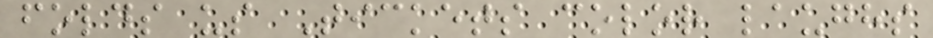folds us Tickets color laughs
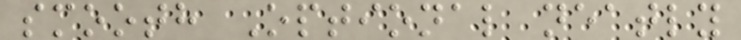smooth Optional neatly
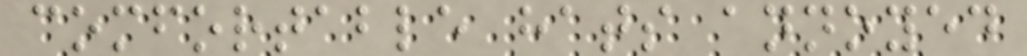comfortable hats annoyed
